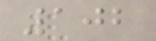102
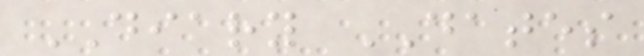DIARY DATES
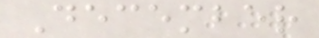December
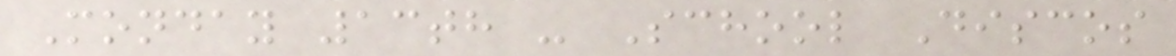Monday 13th - School Discos
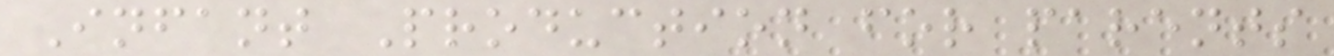Infant Production for parents
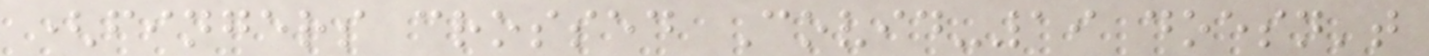(fingers crossed Covid-19 doesn't
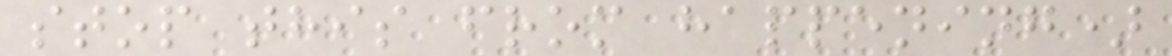stop this from happening)
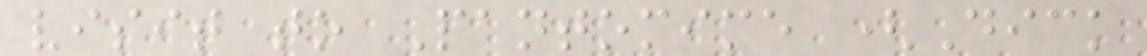visit to Pantomime (Dick
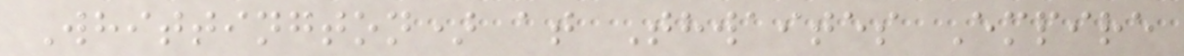Whittington) at Thwaites Empire
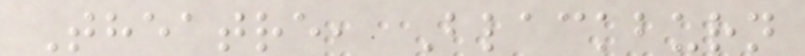Theatre, Blackburn
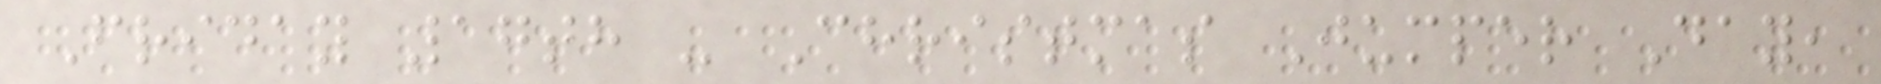Friday 17th - Christmas Jumper Day,
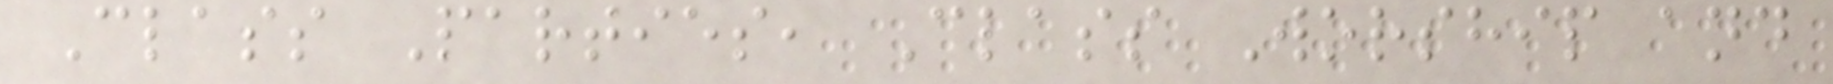Class Parties, Class Worship and
